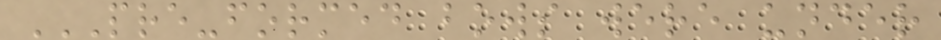PRE-FORMED BOWS WERE UNDER
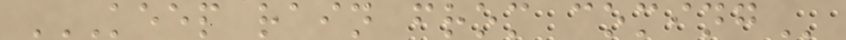KEEP RAIN FROM COMING
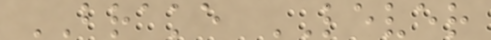BRAKE LEVER
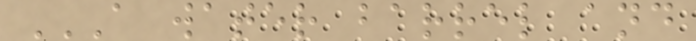A WATER BARREL AND
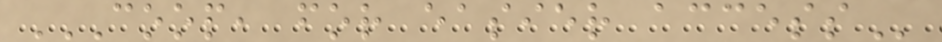COOP, FOR EASIER ACCESS
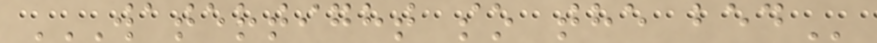WATERTIGHT SO THE BED
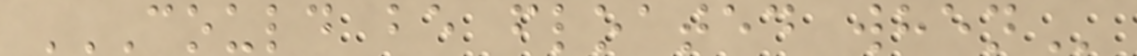COULD BE FLOATED WHEN
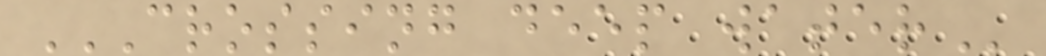CROSSING DEEP WATER
